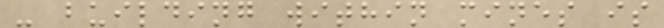- building within mines is
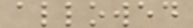allowed
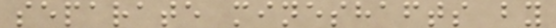separate mineshafts by
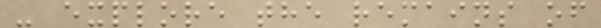- explore the remains of
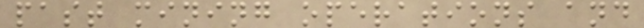past mining operations and
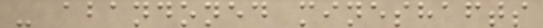- abandoned mineshafts
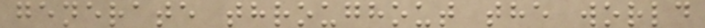generate throughout the world
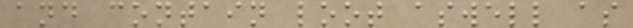and contain loot aswell as
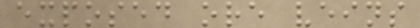exposed ore veins
